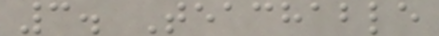3. Teachable
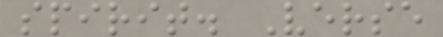spirit. Verse
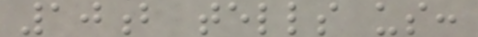10b tells us:
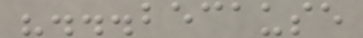"...because
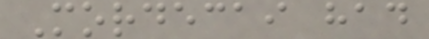Mordecai had
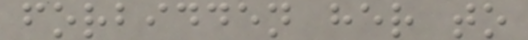forbidden her to
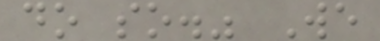do so." We
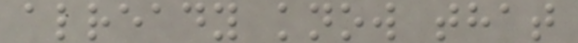already know that
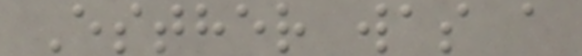Esther was a
